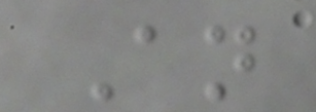An
